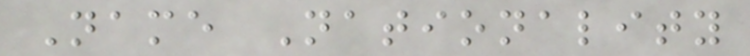Name Nationality
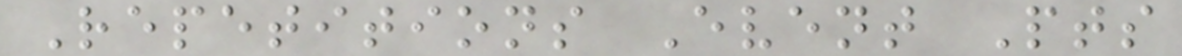Repetitions Event Pts
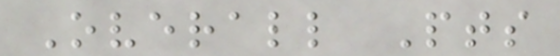Overall Pts
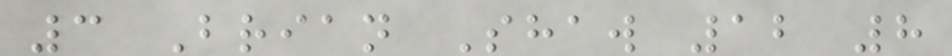3 Brian Shaw 12 8
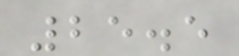25.5
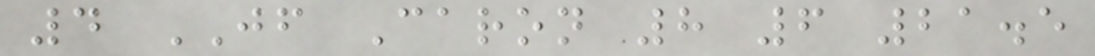4 JF Caron 8 6 21.5
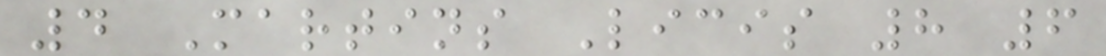4 Martins Licis 8 6
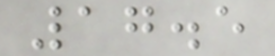17.5
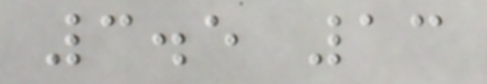3.5 13
